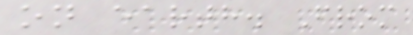on earth. From
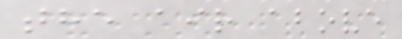the air above
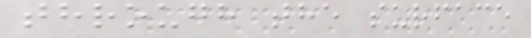through the surface
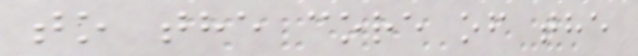to the core of the
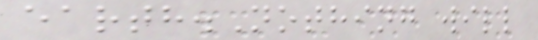earth.Nothing will
